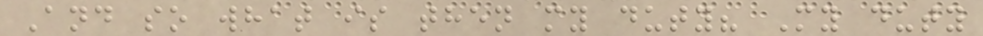And so what is then my duty? My duty
